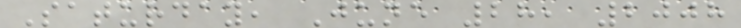Saturday, June 28, 2008
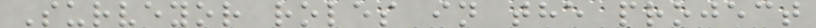Surveyor roles in the project
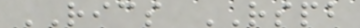RICS RSPB
